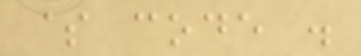$ code .
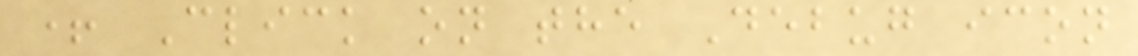+ Click on the Debug icon
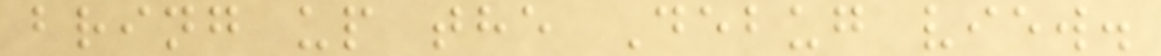bring up the Debug view.
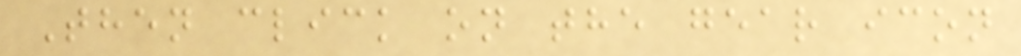Then click on the gear icon
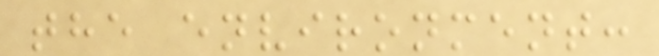the environment:
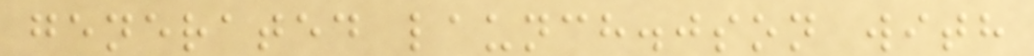generated launch.json with
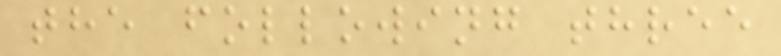the following three
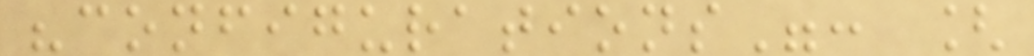"configurations": [
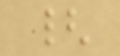{
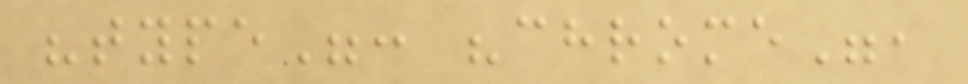"type": "chrome",
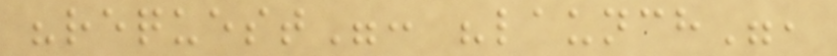"request": "launch",
